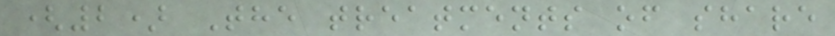(2) The treatments of share
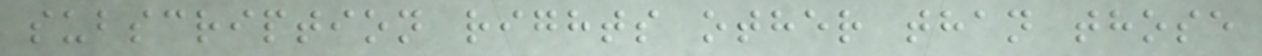subscription rights other than those
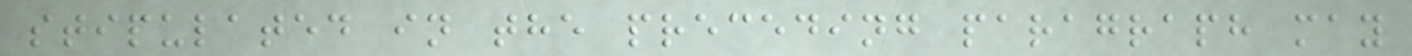stipulated in the preceding paragraph may
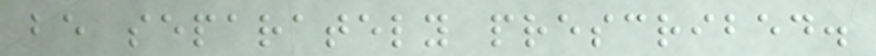be separately prescribed.
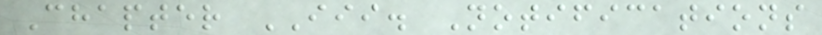Chapter III. Notifications
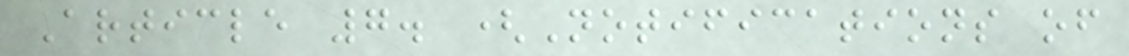Article 7. (Notifications of
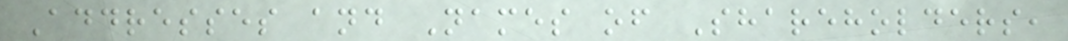Addresses and Names of Shareholders,
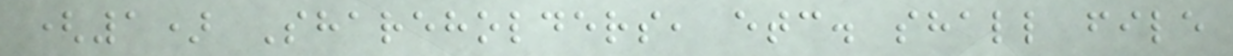(1) Shareholders, etc. shall file
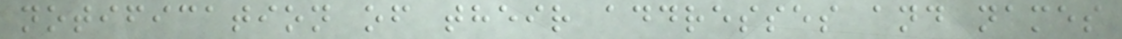notification of their addresses and names
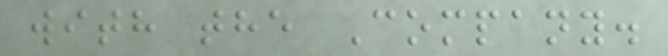with the Company.
